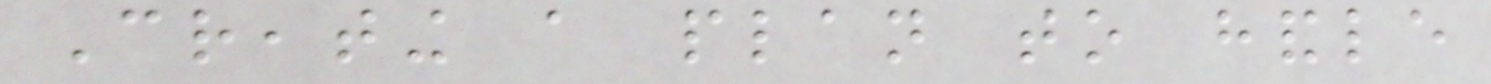Creating a plan to handle
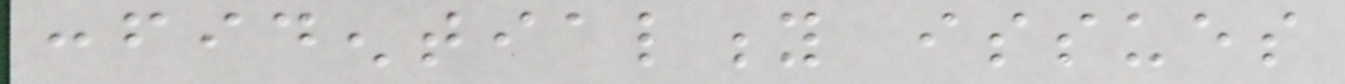confidentiality issues
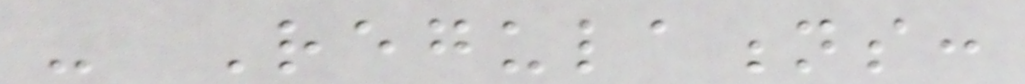- Regulations:
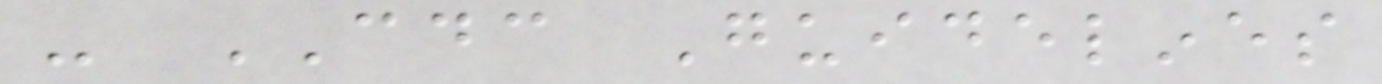- CDC Guidelines
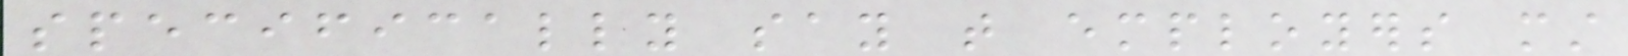specifically say that employers must
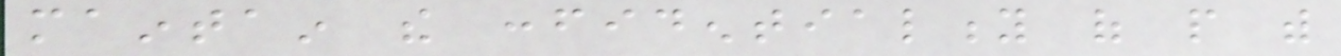maintain the confidentiality of people with
